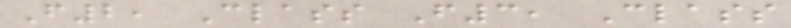F2, Class F3, Class
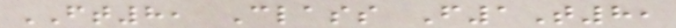FT8, Class F1T8,
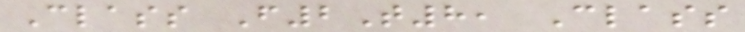Class F2T8, Class
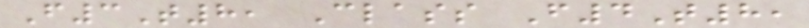F3T8, Class F4T8,
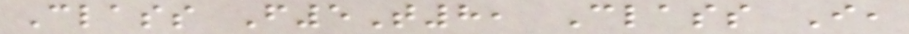Class F5T8, Class I,
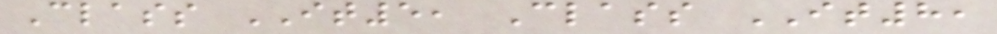Class IT5, Class IT8,
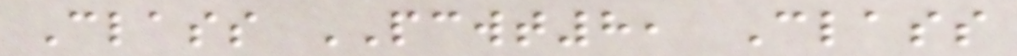Class PCWT8, Class
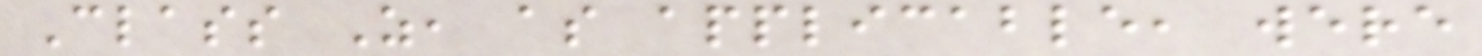Class Z, as applicable, were
